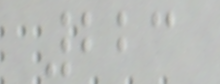223
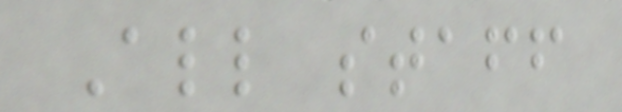All staff
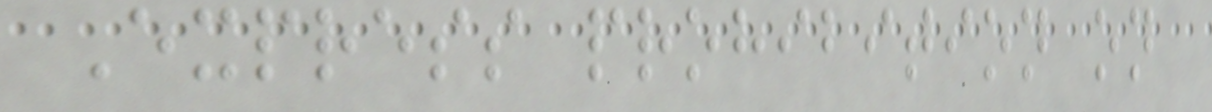Express prohibition on
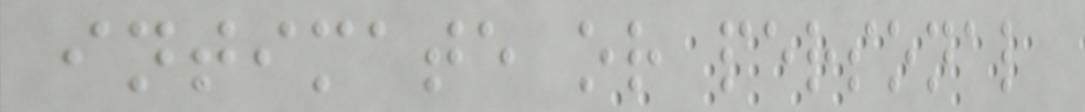intimate or personal
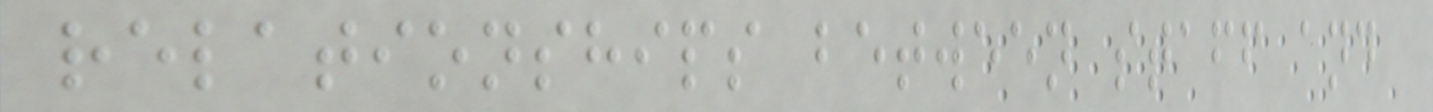relationships between staff and
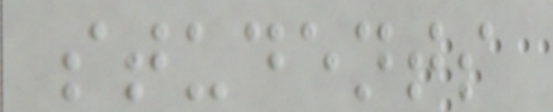students
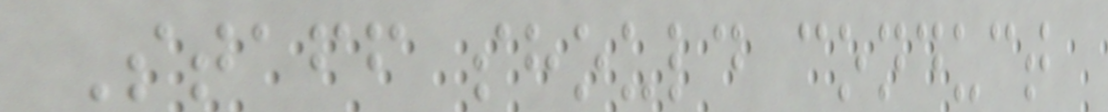Staff should conduct
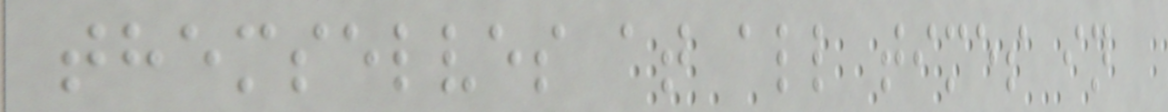themselves at all times in
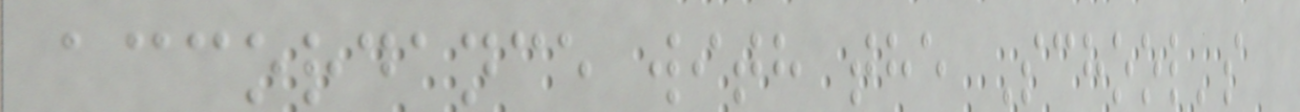accordance with the School's
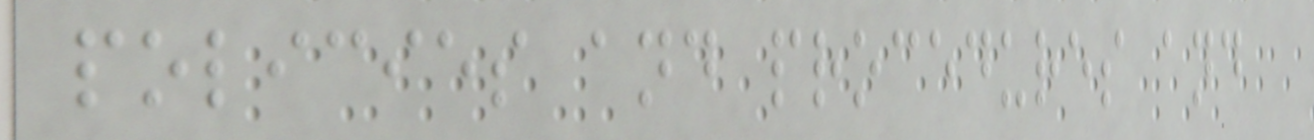policies and procedures and
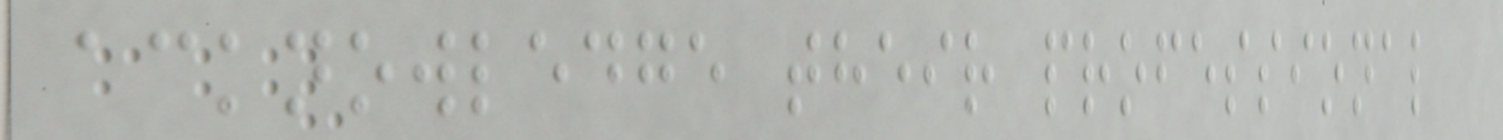acknowledge their professional
